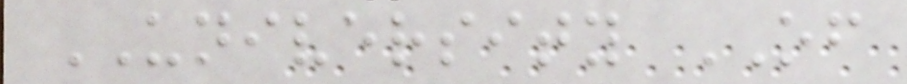UNIVERSITY OF
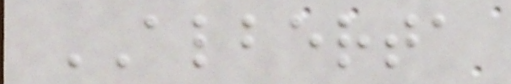ALBERTA
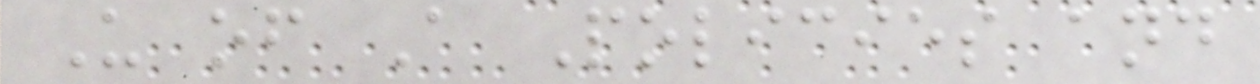U of A Policies and
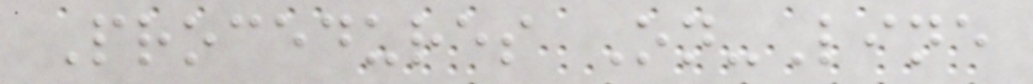Procedures On-Line
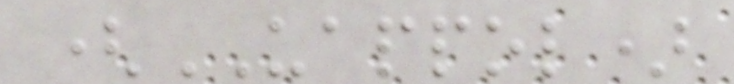(UAPPOL)
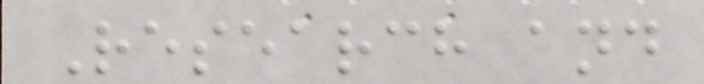Research and
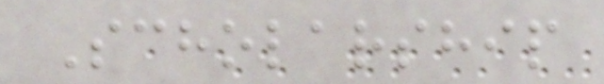Scholarship
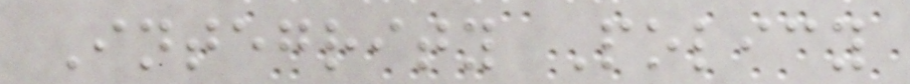Integrity Policy
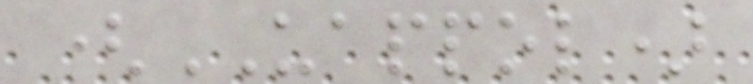(UAPPOL)
